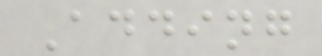Adding
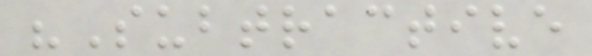"Subtractive
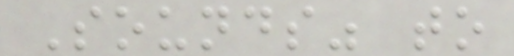Sounds" to
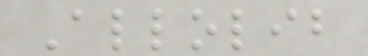Allolib
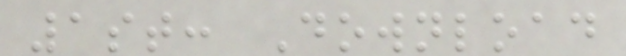1st: Download
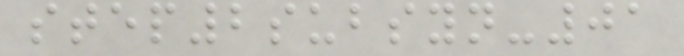step2subsyn-01
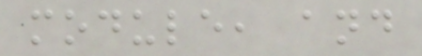module, and
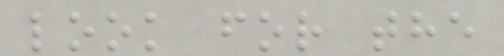look for the
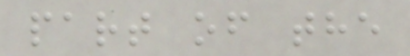part of the
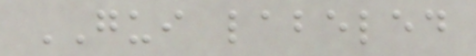GUI labeled
